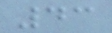43
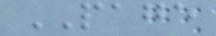PAGE
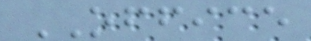OFFICE
